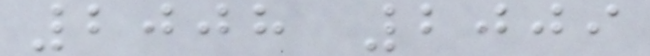2008 2009
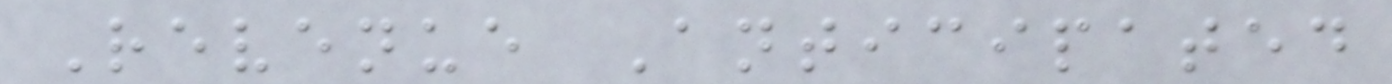Revenue Anticipated
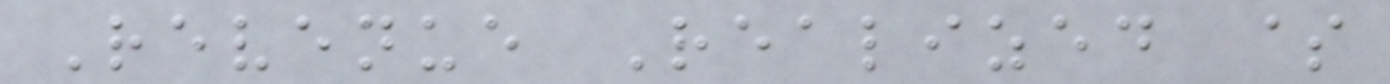Revenue Realized $
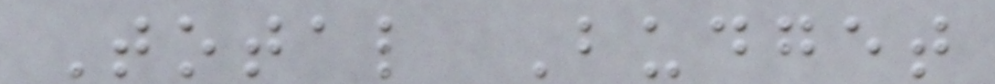Total Budget
